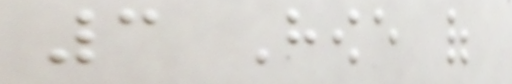3 Howe of
